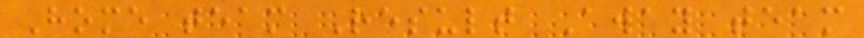Home team Result Away team
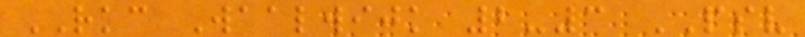RKC Waalwijk 2-3 PSV
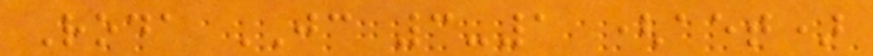Roda JC 3-1 (aet)
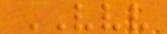VVV
